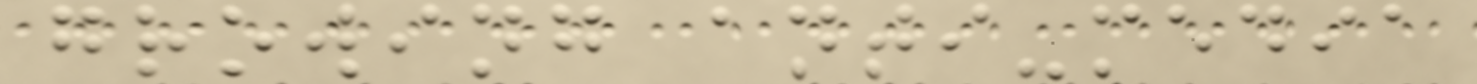growing anti-media
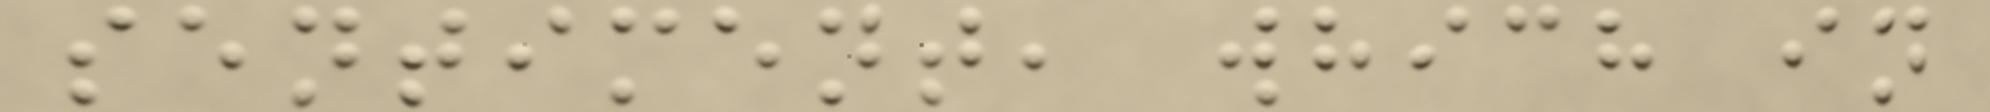sentiment, which in
